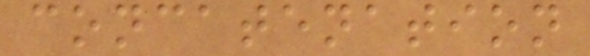concatenation
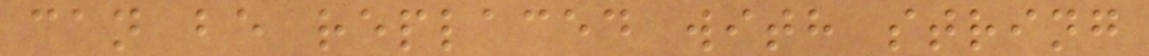can be replaced with string
